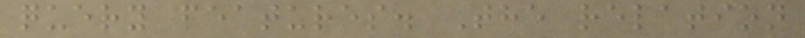query features. The relation
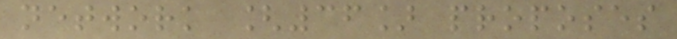network [36] proposes
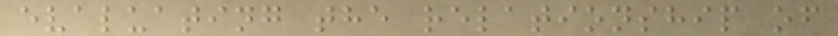evaluating the relationship of
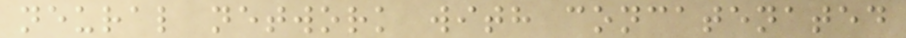neural network with concatenated
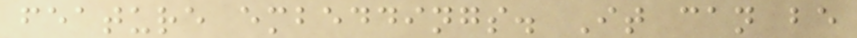feature embeddings. It can be
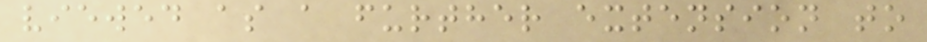viewed as a further extension to
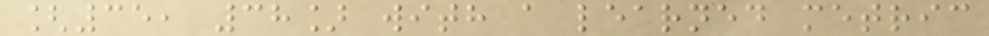[35, 38] with a learned metric
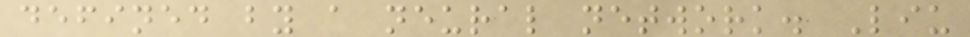defined by a neural network. Liu
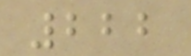222
